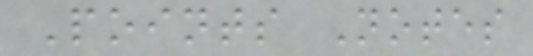Points Notes
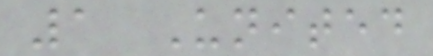1 United
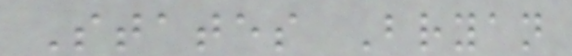States Bryan
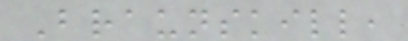Braunskill,
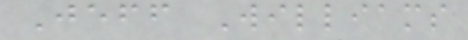Jeff Williams
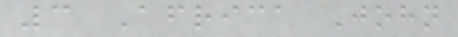3 Africa John
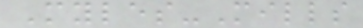Myles-Mills
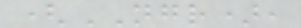(NGR),
